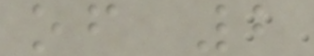of 2
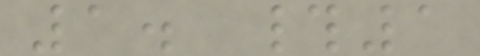1. #1
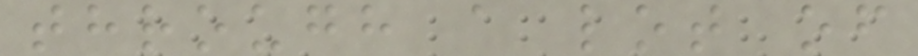through a lot of
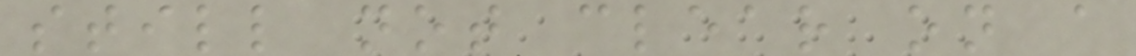still not clear on a
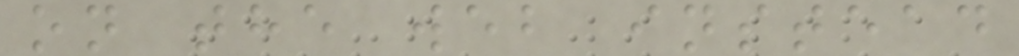on the web instead
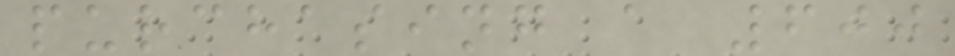purchasing a 600
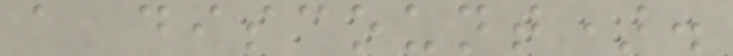a discount).
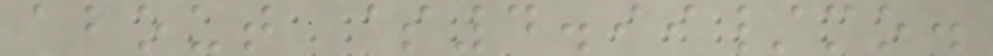about $4.99/mo.
